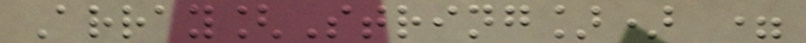Array[String]) =
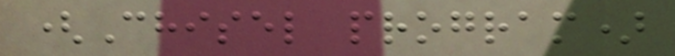(Chisel program)
